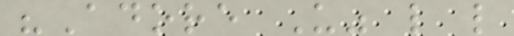"Adore U" l l
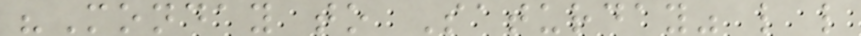"Monday to Saturday" l l
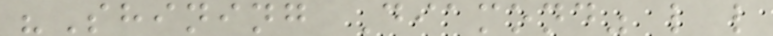"Shining Diamond" l l
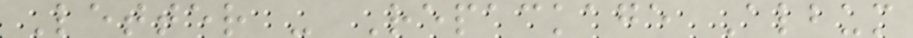Letter - Repackage Album
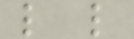l l
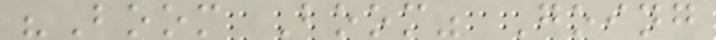"Boom Boom" Going
